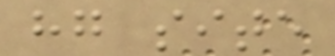hg site
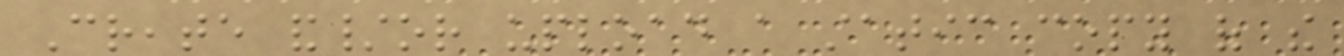Create and/or upload a static copy of the
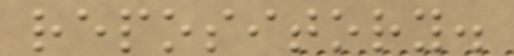repository.
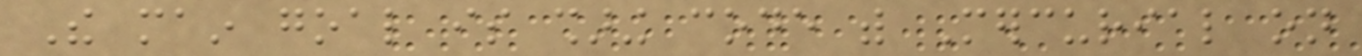The main goal is sharing code with Mercurial on
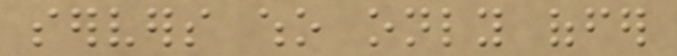servers who only offer
